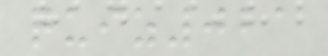quiz021
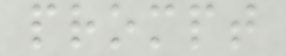prompt
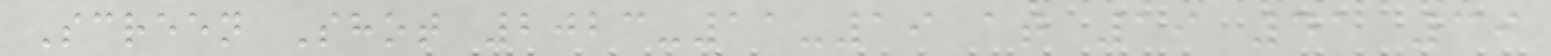Screen Shot 2023-11-19 at 19 41 39
